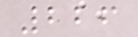226
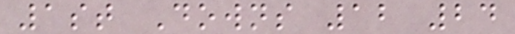1st Downs 12 24
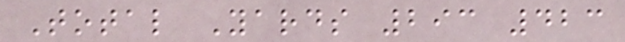Total Yards 293 423
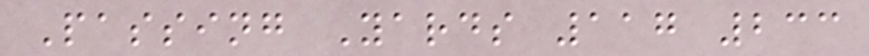Passing Yards 117 233
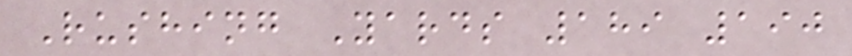Rushing Yards 189 190
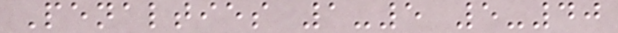Penalties 1-5 5-40
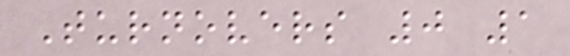Turnovers 0 1
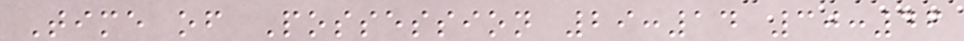Time of Possession 29:14 30:46
